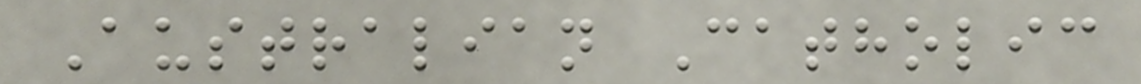Australian Catholic
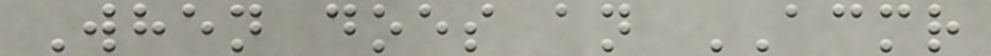When does an ACMR
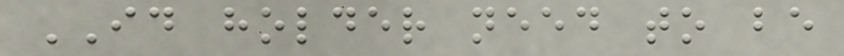ID holder need to be
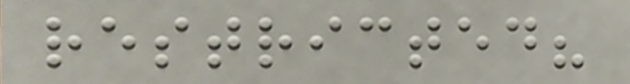restricted?
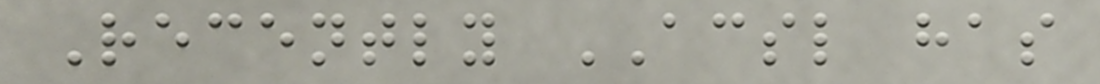Recently ACSL has
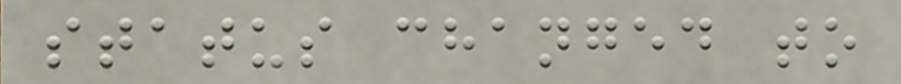status changed to
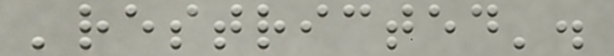'restricted'.
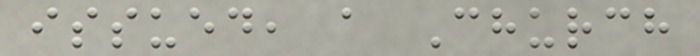issued, a Church
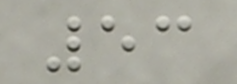53
